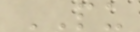PU
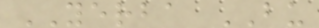YERBA BU
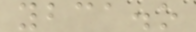ybca.o
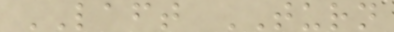LAFT TURN
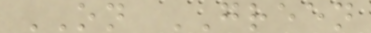ON GREEN
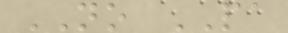NO PA
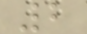2
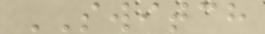SWITCH
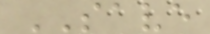SAVE
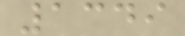1349
